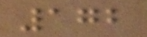172
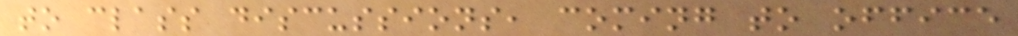to class discussions, coming to office
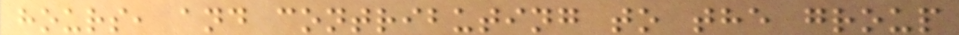hours, and contributing to the group
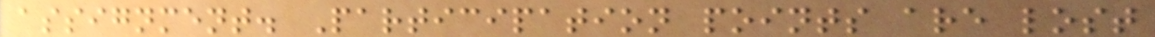assignment. Participation points are lost
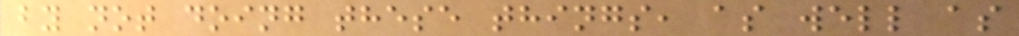by not doing these things, as well as
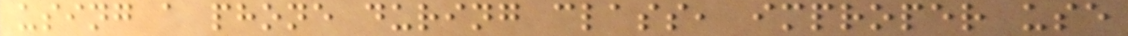using a phone during class, improper use
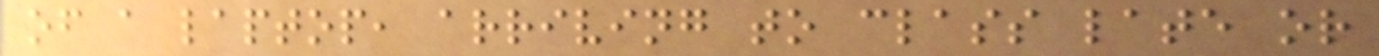of a laptop, arriving to class late or
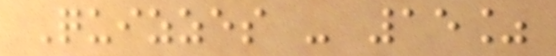Quizzes - 15%
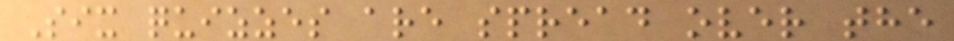Six quizzes are spread over the
